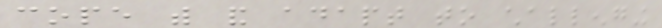cope with and adapt to challenging
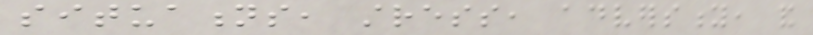situations, stress, adversity, and
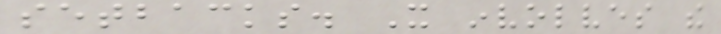setbacks. It involves the
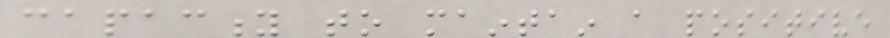capacity to maintain a positive
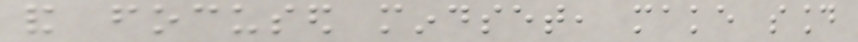and focused mindset, make sound
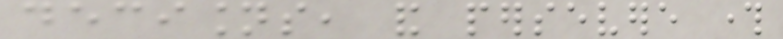decisions, and persevere through
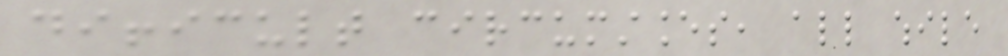difficult circumstances, all while
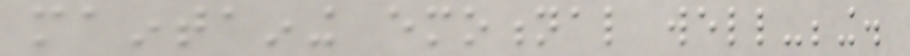maintaining emotional well-being.
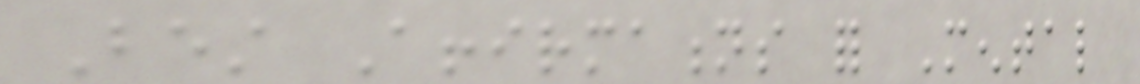Best Affirmations for Mental
